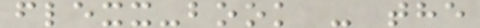flexx-book - the
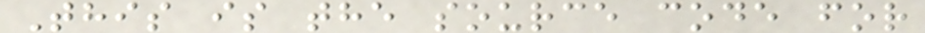This is the source code for
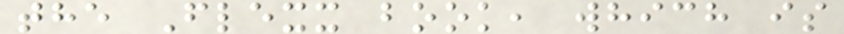the Flexx book, which is
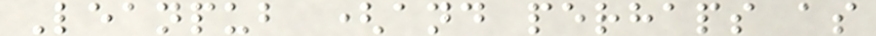Leanpub (and perhaps as
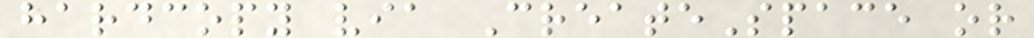hardcopy via CreateSpace or
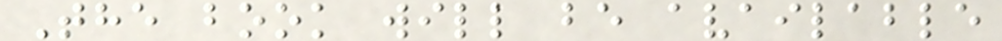The book will be available
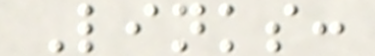Links:
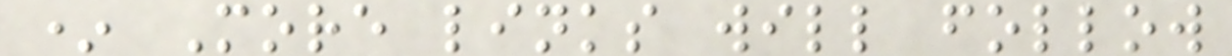* More links will follow
